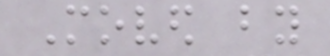Moved by
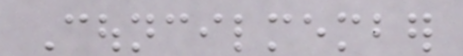Councilmember
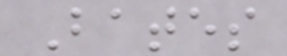Bates
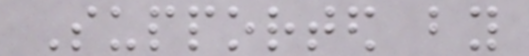Supported by
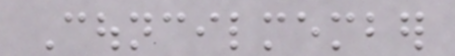Councilmember
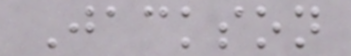Jackson
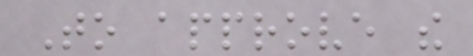To approve the
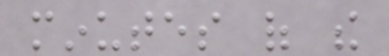minutes of the
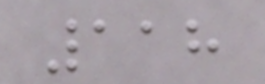118
